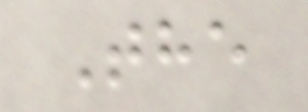The
